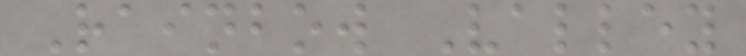Rainbow Valley
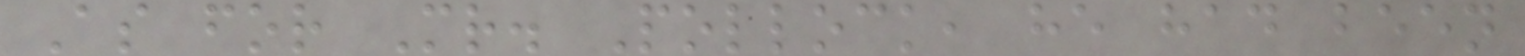As for Mr. Pollock, he had been
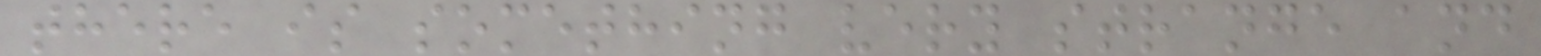there is something very strange and
